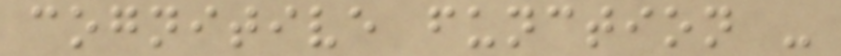cognitive function -
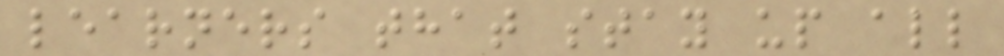learners that stay up all
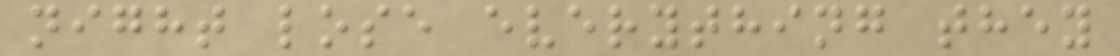night lose everything they
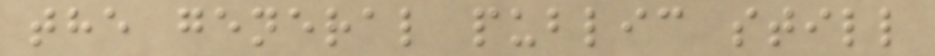the general public still
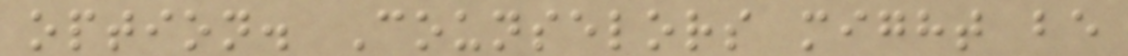option. Counselors might be
